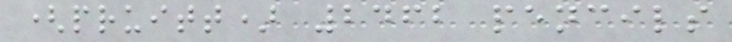(pruitt) 2462 pencils
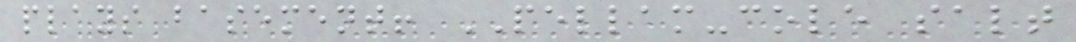plays basement! PELLAM-cole salt
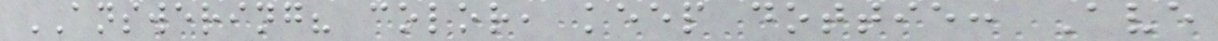ANSWERING? color, keep dottie: Ave
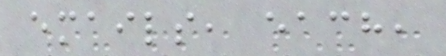emails, each,
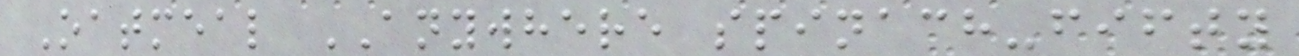Oatmeal ANYWHERE spinach-fifty
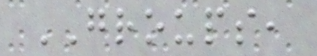GROUPS,
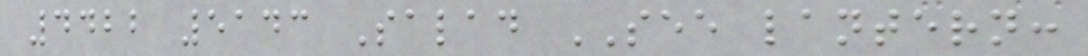4422 5143 Salad SEE lantern:
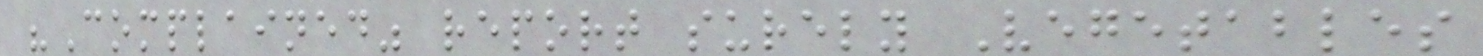"Complained" report surely Vegetables
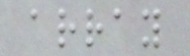array
